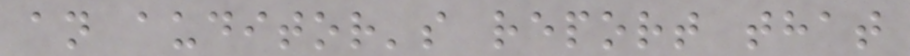an auditor's report that
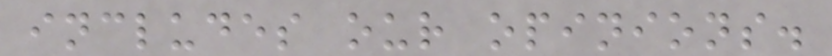includes our opinions.
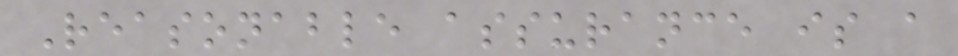Reasonable assurance is a
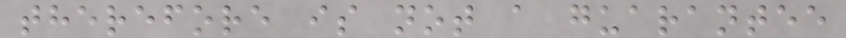therefore is not a guarantee
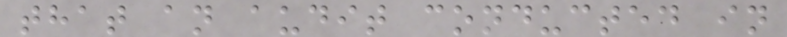that an audit conducted in
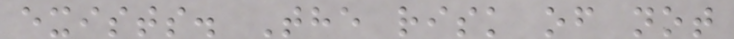exists. The risk of not
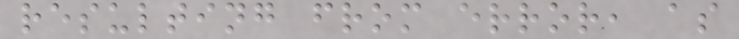resulting from error, as
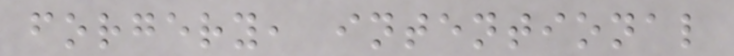forgery, intentional
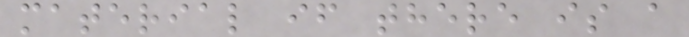material if there is a
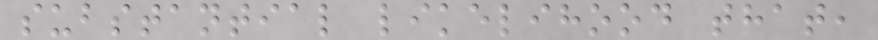substantial likelihood that,
